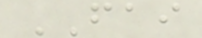FAI
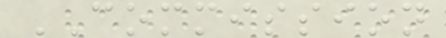COMMISSION
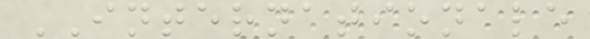INTERNATIONALE
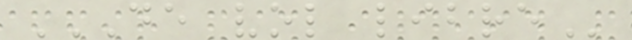DE VOL LIBRE
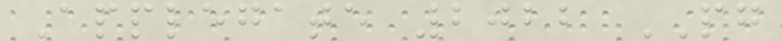Applegate 2022 PG
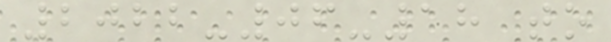2022-06-18 to
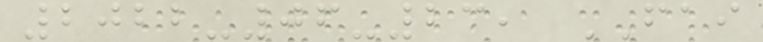2022-06-23, FAI
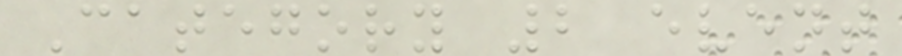Category 2 event
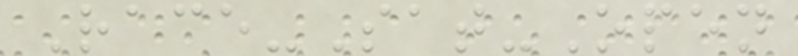Race-Sat-Open
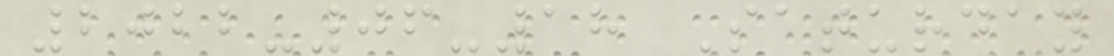2022-06-18 Saturday
